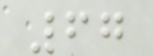67
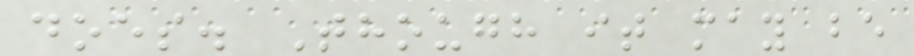does. Though it may be
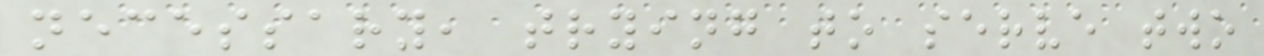necessary, trying to serve two
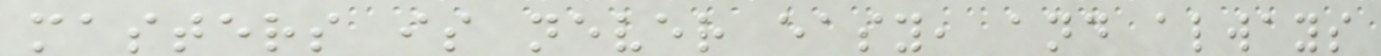masters is never easy, and always
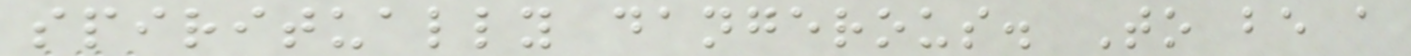spiritually dangerous. To be a
